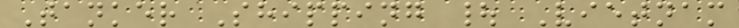Tanker Shipping | Vietnam
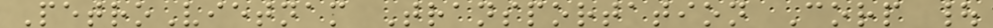PetroVietnam Transportation Corp |
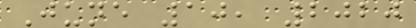June 10, 2020
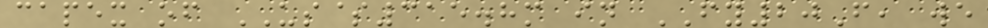capex of US$315.8m in FY20F, we
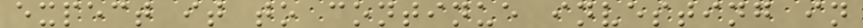expect it to continue investing in
